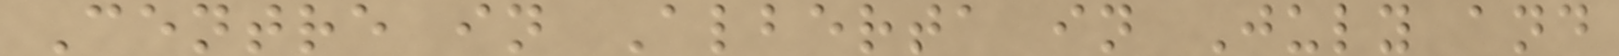Centre in Alberta in July and
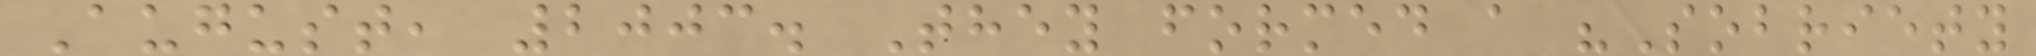August, 2003. They formed a "Sobriety
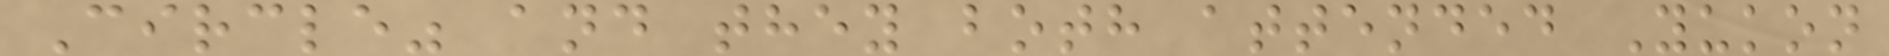Circle" and they both attended Yukon
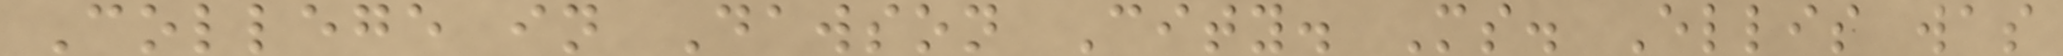College in Dawson City. Ms. Ellis was
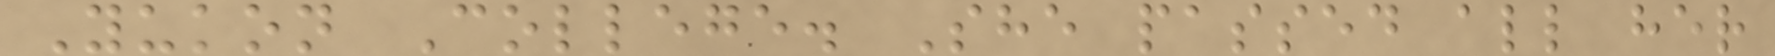Yukon College. She passed all her
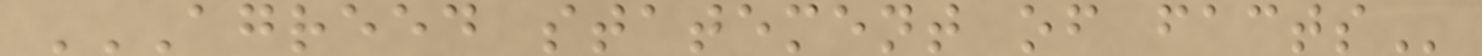AGREED STATEMENT OF FACTS
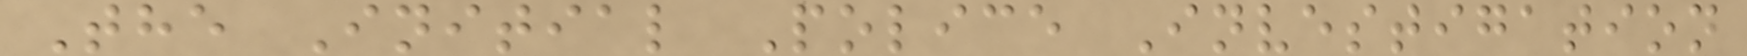The Initial Police Investigation
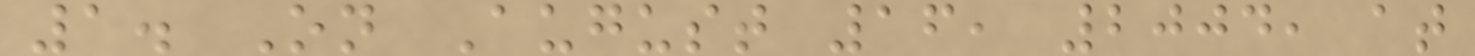1. On August 16, 2004, at
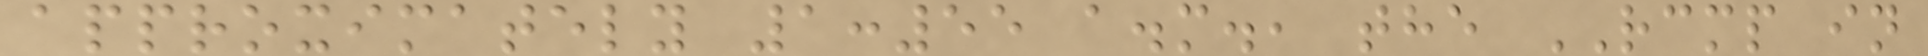approximately 1:55 a.m., the RCMP in
